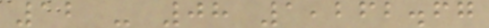12 - 08 1,262.67
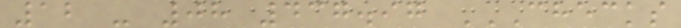12 - 08 437.97 CHECKS
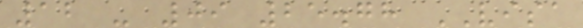12 - 09 25.78 VISA
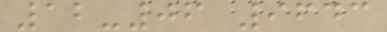12-06 9643
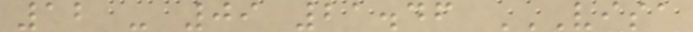12 - 09 21.46 VISA
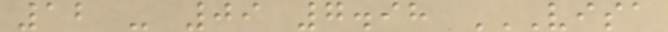12 - 09 7.98 VISA
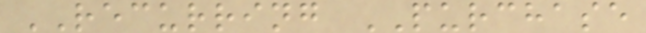RECURRING PURCHASE
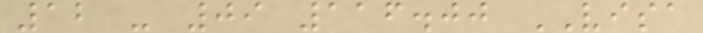12 - 09 116.00 VISA
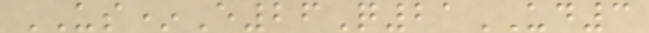US*E26Q21UD3
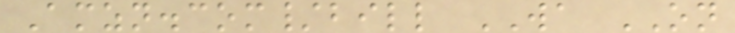Amzn.com/bill WA ON
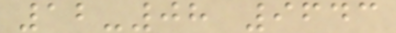12-08 9643
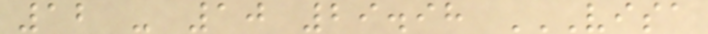12 - 10 29.98 VISA
